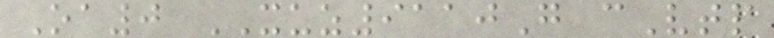Oa0 XUZ9110G cVtp
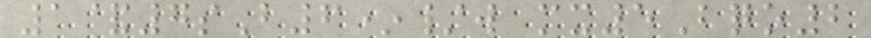1&7sB6*/w mx5Bqo2
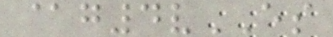@g4vES
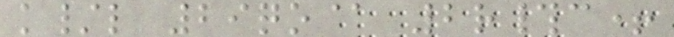k/l 29qo@ 2r#c+
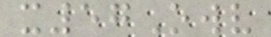x57Owv
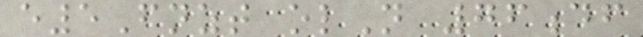e5Fnzt olN 76df
